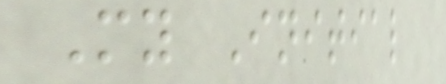My Initial
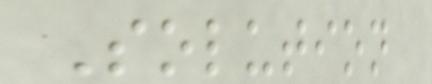Solution
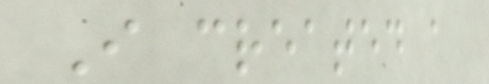I created a
